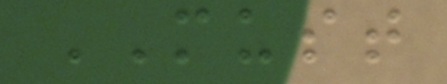MUST
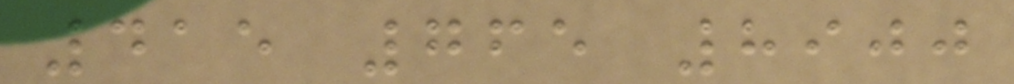415 765 8900
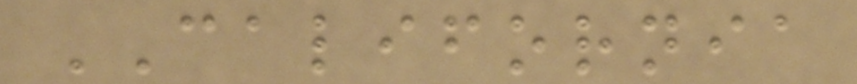CALIFORNIA
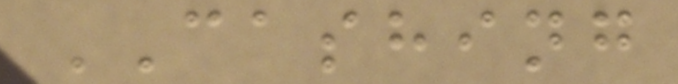CASHING
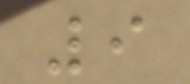9
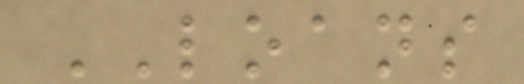LOANS
